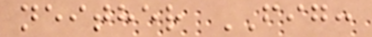neither FIG:
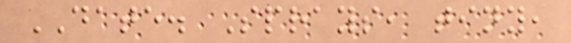DATE. Sprays, tiny,
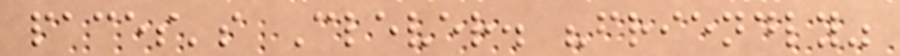paces's Clever. "friendly"
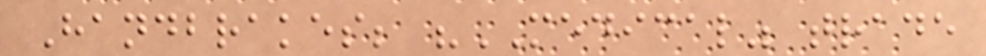Handbrakes; "MEDICAL" trade
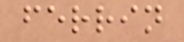ferrin
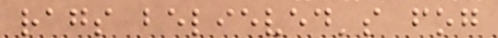rags believed's fog
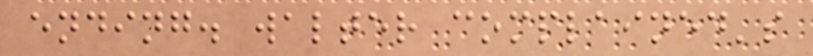ending. walter complained's
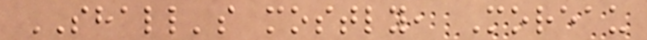SHALL's mostly, Moreau
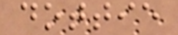dottie
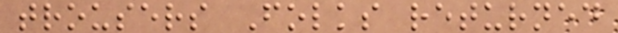trousers Folks returned
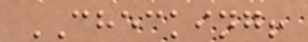CHECKING!
